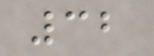32
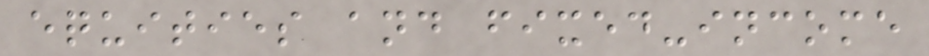equities and fixed-income
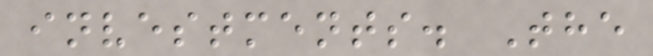investments. The
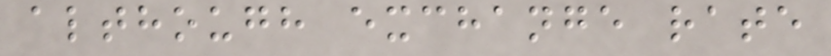although exchange rate
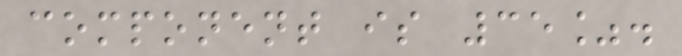component is 35%.
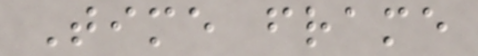Time frame
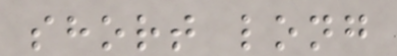short long
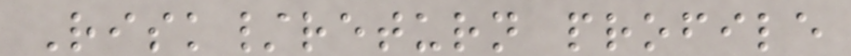Risk/return profile
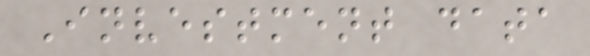Investment data
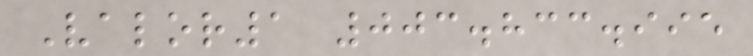Valor1 003.833.995
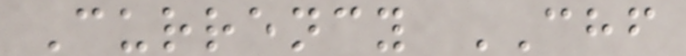Currency CHF
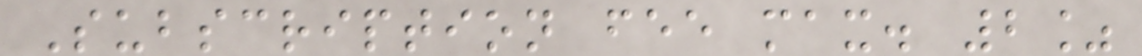Subscription fee max. 2%
